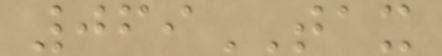069TAX
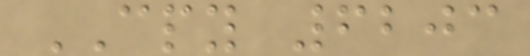CPY 6203
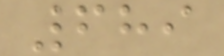689
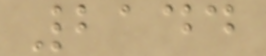2144
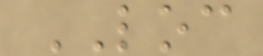LOC
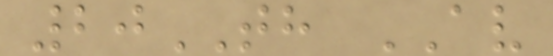20TH AV
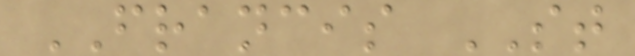FRANCIS ST
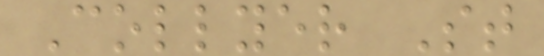Collyer St
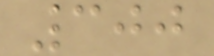300
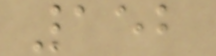152
